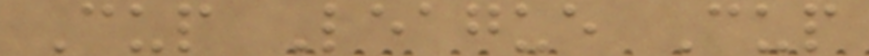Cup League Cup
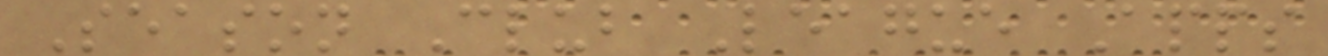Season Club League Apps
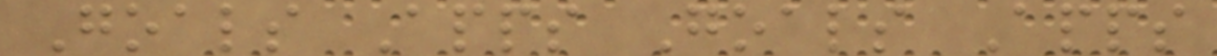Goals Apps Goals Apps
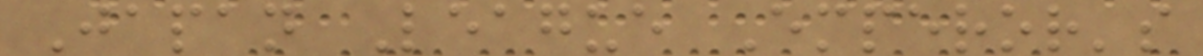Japan League Emperor's
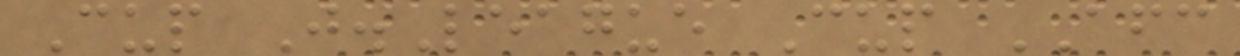Cup J.League Cup AFC
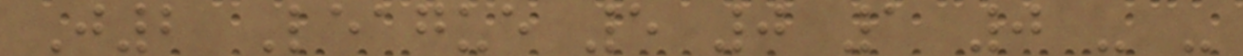J2 League 5 0 1 0 - -
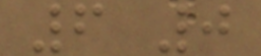6 0
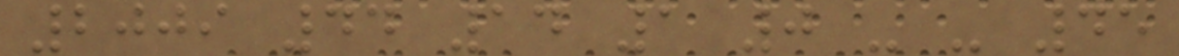2009 44 14 1 0 - - 45
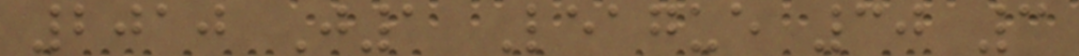2010 J1 League 30 3
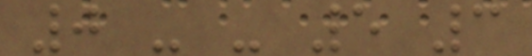0 - - 5 3
